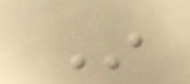In
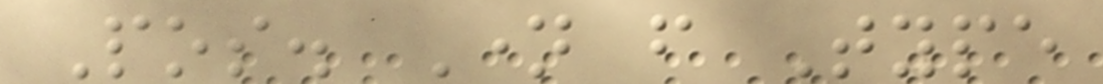Pos. Name from Type
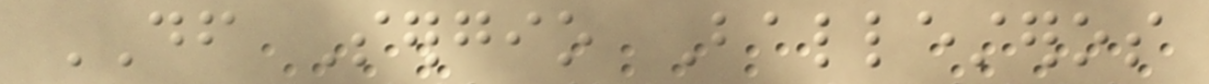DF Sergio Ballesteros
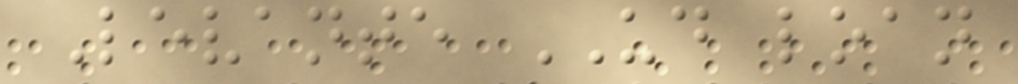Levante UD loan
